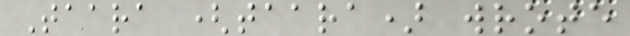Taara (taara) wrote
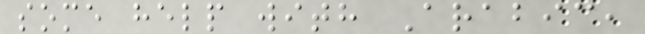some help with Arabic,
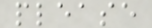please
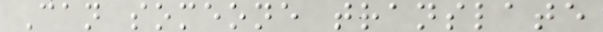Can someone translate
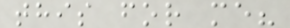this for me?
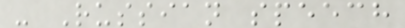- Russian speech
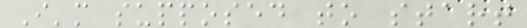I'm supposed to start
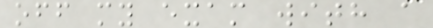off my exam with a
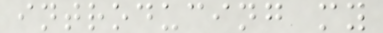introducing my
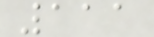111
